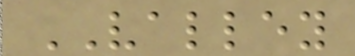VALLEY
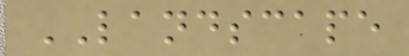LANDSCAPE
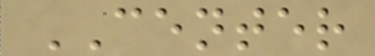CENTER
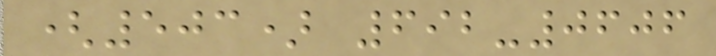(503) 692-0606
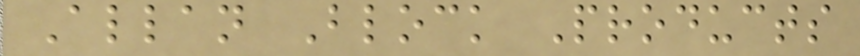Allan Block Products
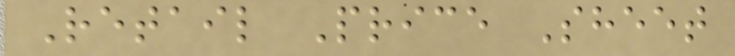Retail Price Sheet
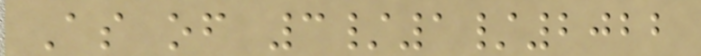As of 3/1/2022
